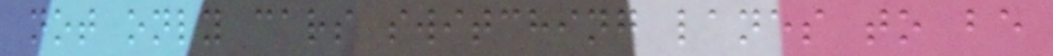not only cars switching lanes to be
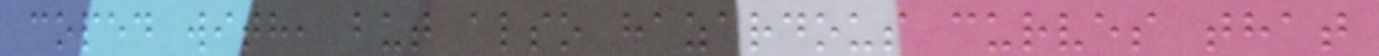coped with, but also hazardous curves that
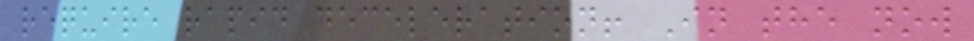require rapid deceleration! In the now
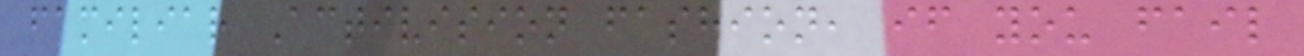familiar Activision fashion, if you fail
